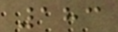183
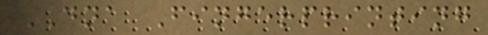DNA Fingerprinting
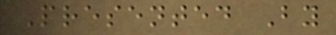Presented By
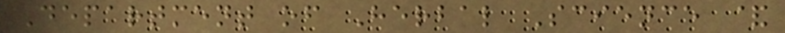Department of Herbal Science &
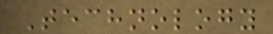Technology
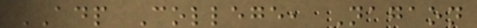ADP College, Nagaon
